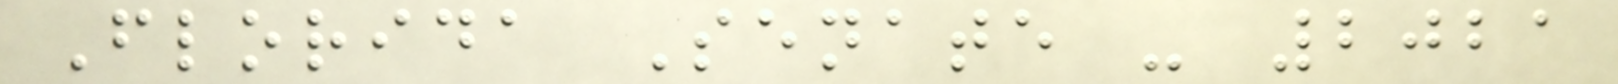Florida Senate - 2021
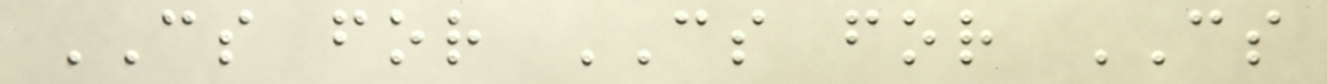CS for CS for CS
